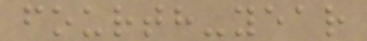fourth-year
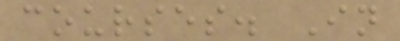courses. In
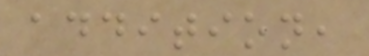addition,
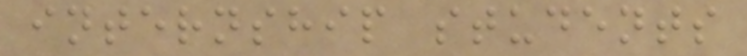internship students
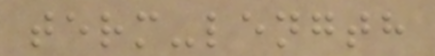term-length
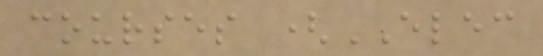courses (ELEC
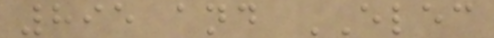895 and ELEC
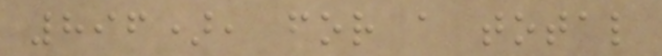896), for a total
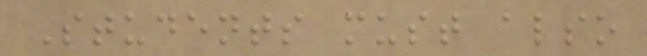Students must also
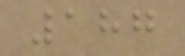187
